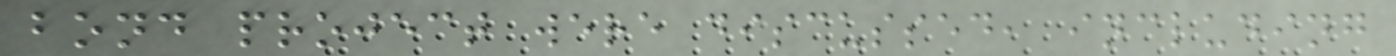bond project were discussed, including
